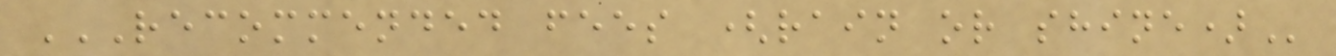RECOMMENDED FEES (RAIN OR SHINE)
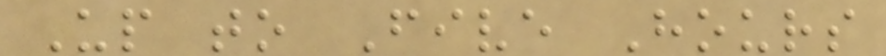Up to Five Hours
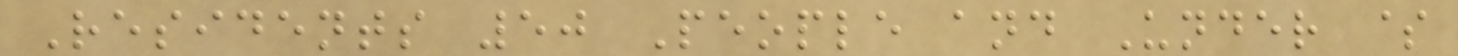Residents 50 People and Under $
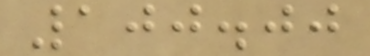100.00
